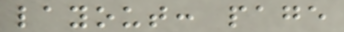layout: page
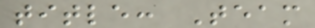title: Team
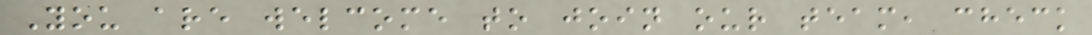You are welcome to join our team, check
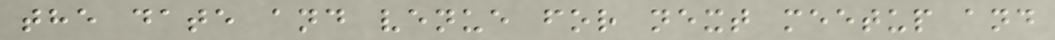the date and venue for next meetup and
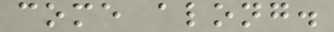come along.
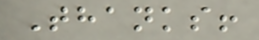Thanks!
